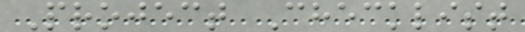Project Checklist
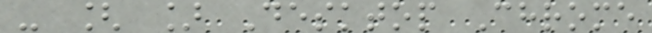- [ ] Desktop Chrome
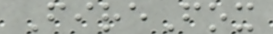FireFox
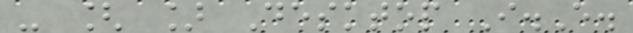- [ ] Desktop I.E.
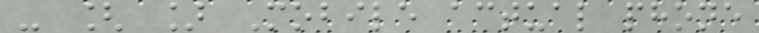- [ ] Mobile actual phone
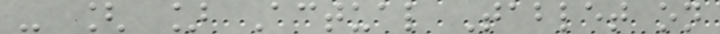- [ ] Actual Tablet on
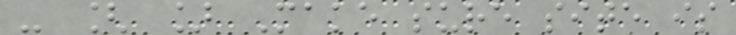- [ ] Make sure site is
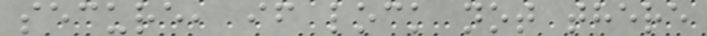secure, if lock not there
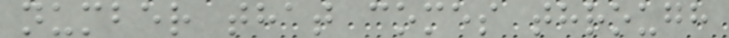number that comes through
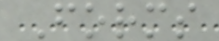Forms
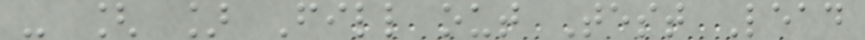- [ ] Fill out Test Lead
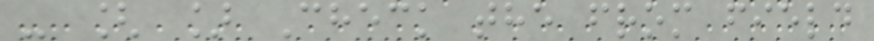- [ ] Check the from field
